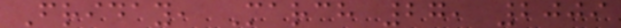Friday, March 27, 2009
